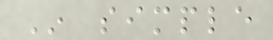In simple
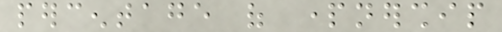percentage of partnership
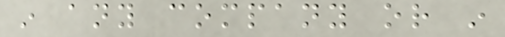in any company or in
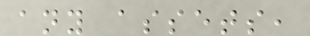any assets,
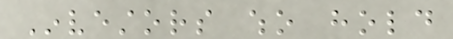Investors who hold
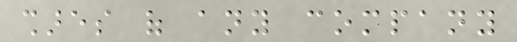shares of any company
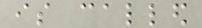is called
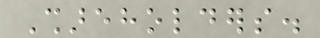Shareholders.
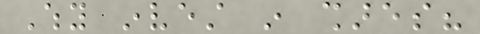Why invest in shares?
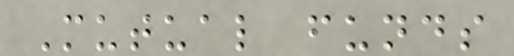Mutual funds
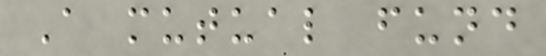A mutual fund
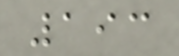193
